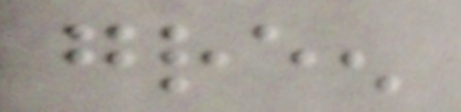green
